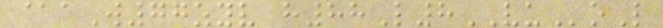@aW77zyv h88L8VUoL
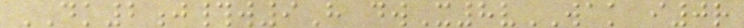DK2j#w9H dwX8vWAK i0r
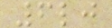6lj
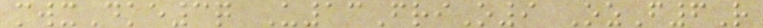mwxDke3q U13FriO9 OzF6R
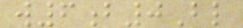w6b0Bl
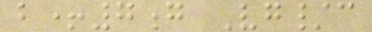b+7g Vg/c
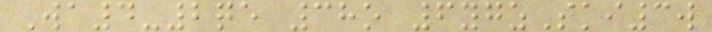Wa4-2qe 38o 6ygzSki3w
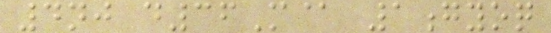4nj d36M@ 1gyoq
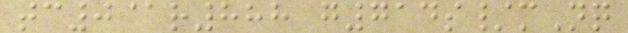tc0@r888 g714s/mNq
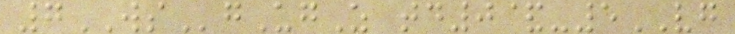7WSgUgZ td0&-5VG
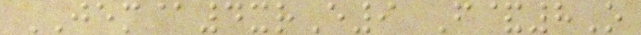JEM@4xrE9 F&8O
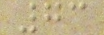73
